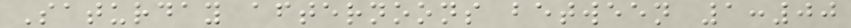Saturday afternoons between 1:00
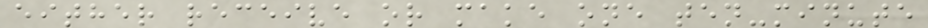either receive or make one ten-minute
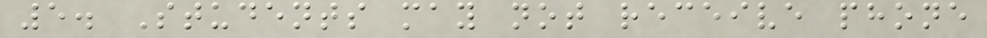5. Students may not receive phone
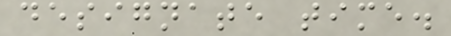designate time.
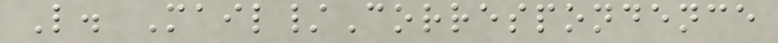L. Mail/Correspondence
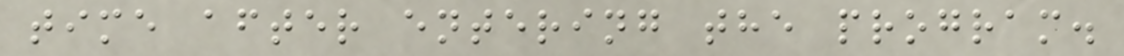time after entering the program.
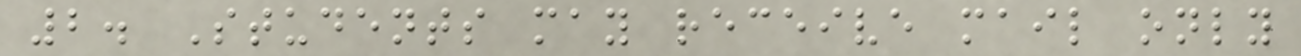2. Students may receive mail only
